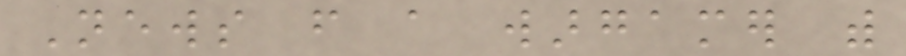News from a wargamer with
